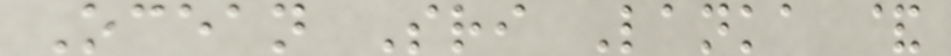Ocean Sri Lanka &
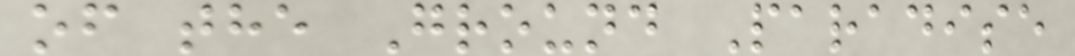of the Ground Paradise
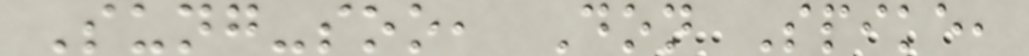Sung-soo, Don Spike,
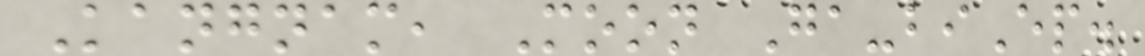Kangnam, Moon Ga-biEp.
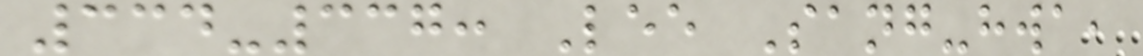334-337: Lee Sang-hwa,
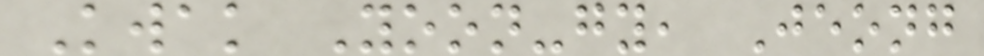Kwak Yoon-gy, Jeong
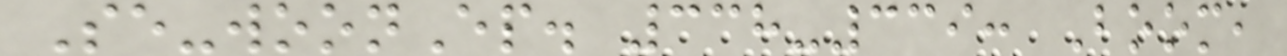Se-woonEp. 338-339: Boom,
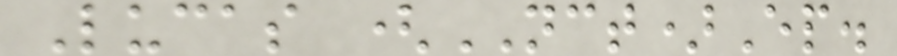Lucas (NCT)Ep.
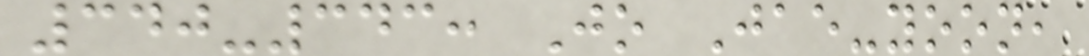340-343: Jo Jae-yoon,
